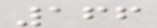166
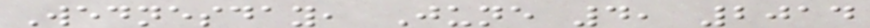Wednesday, June 4, 2014
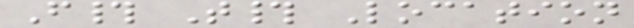F# T# Location
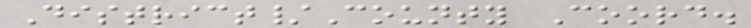District/County Coord.
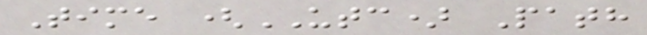Time (UTC) Path
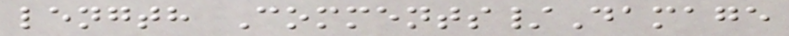length Comments/Damage
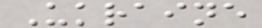Ukraine
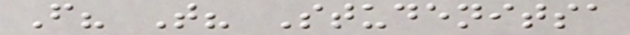F? T? Studenitsa
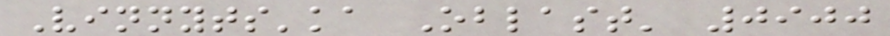Vinnyts'ka Oblast' 0900
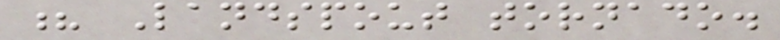? Landspout tornado.
